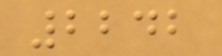2242
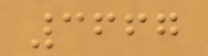3667
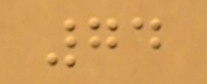74
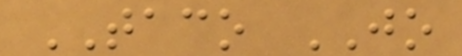TACO JO
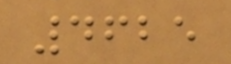4625
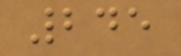245
